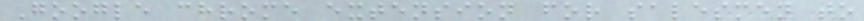Google chrome extension for salesmen to
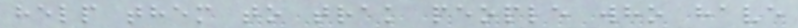help them to trak people who have
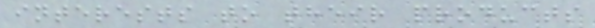interests to their products
